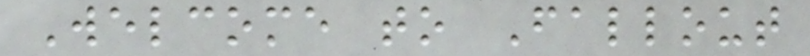Welcome to Fallout
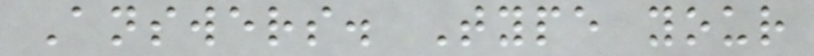Answers. Type your
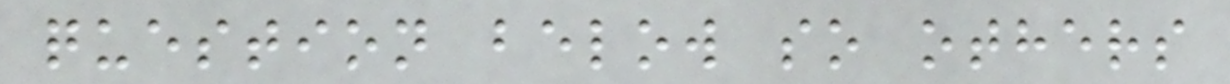question below so others
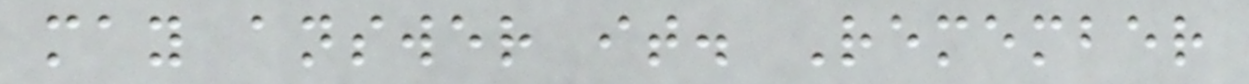may answer it. Remember
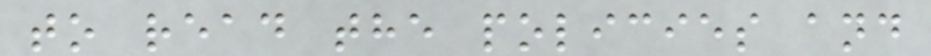to read the policies and
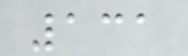131
